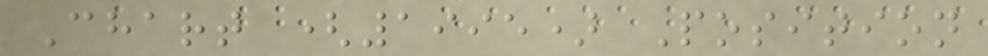Chart (1995) Position
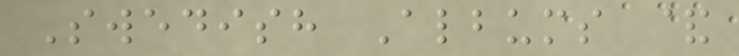Swedish Albums &
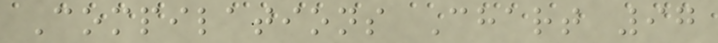Compilations Chart 97
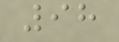98
